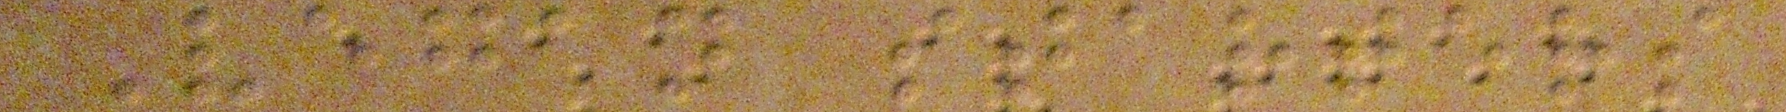Vegan starters
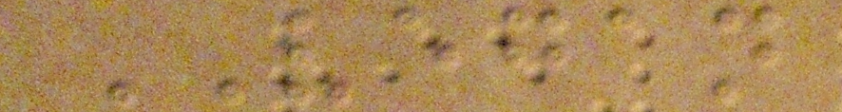VEGAN
